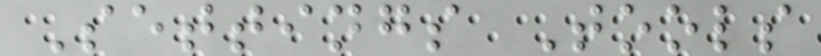Settings Tools
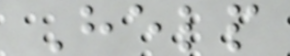Help
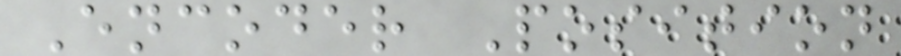Encoder Position
